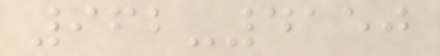962-4150
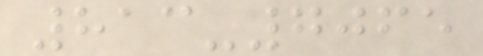813-7065
